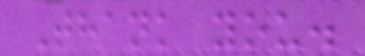Thank you.
